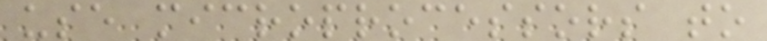use microprocessors to
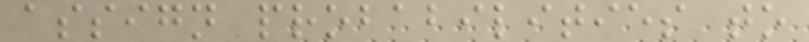assign probabilities to
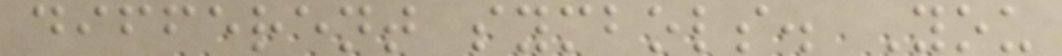different symbols. You
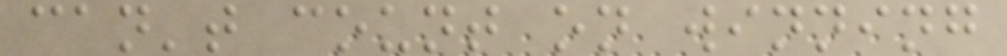can't count on winning
